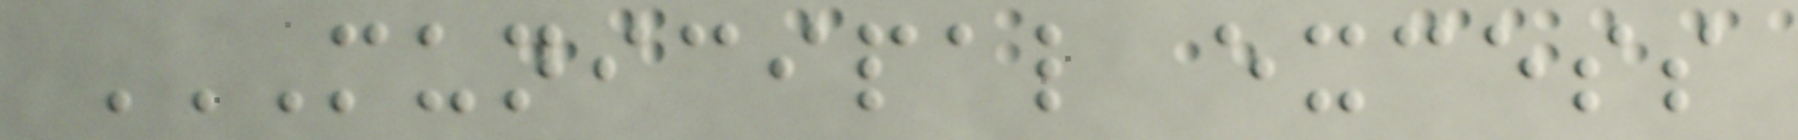MUNICIPAL EXCESS
